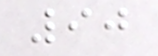90
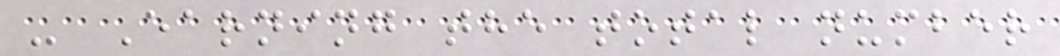- Earning the total number
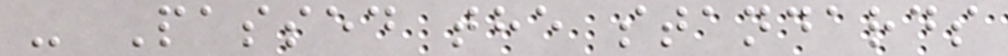- Passed the standards
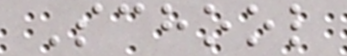School
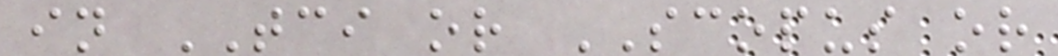in TCI or SCOPUS or
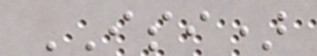ISI)
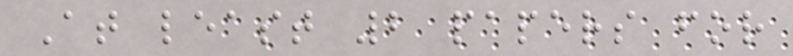At least 2 papers for
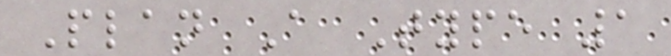Plan A Type 1
